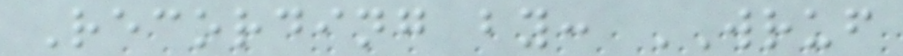Recording by: WRUF
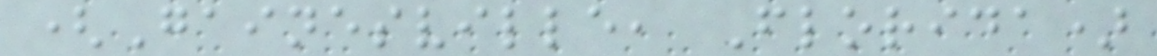(Gainesville, Florida)
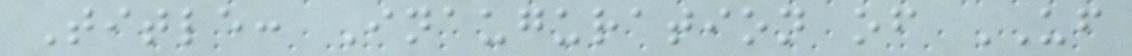Title: Inauguration of UF
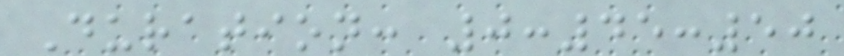Duration: 0:45:50
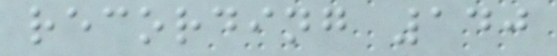recording 140
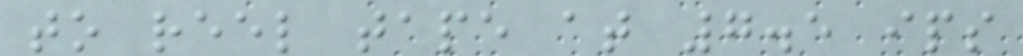to reel tape at 7.5 ips
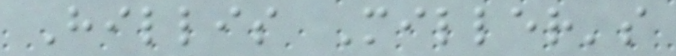Hillis Miller's
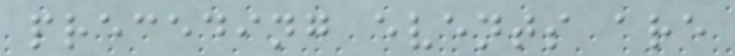preceding events are
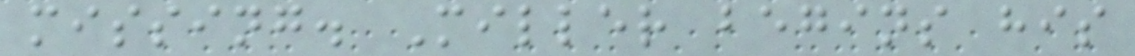missing. Miller begins his
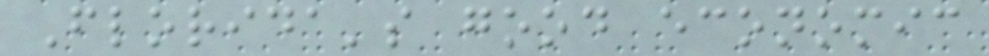Florida's good economic
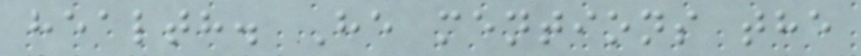health. He mentions the
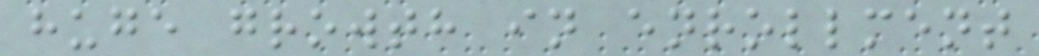huge growth in enrollment
